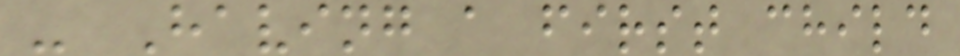- Having a first child
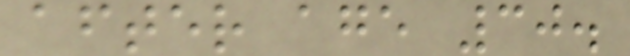after age 30.
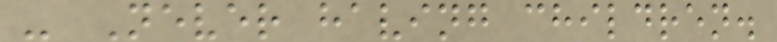- Never having children.
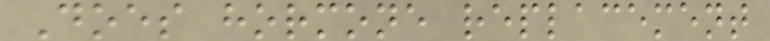Does hormone replacement
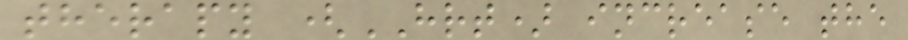therapy (HRT) increase the
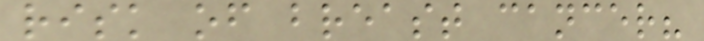risk of breast cancer?
